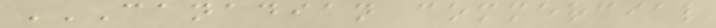CANADIAN COMMERCIAL
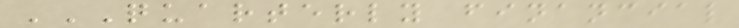QUARTERLY FINANCIAL
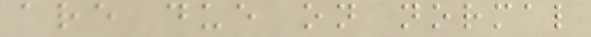are due on normal
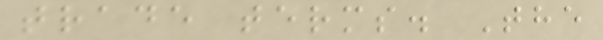trade terms. The
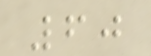60
